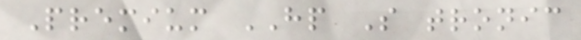Premium HP S tronic
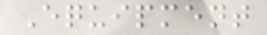Equipment
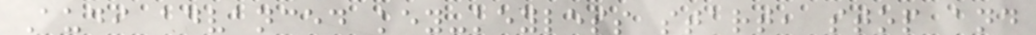Audi advanced key-keyless start, stop and
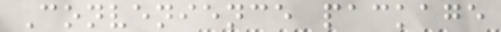Convenience package
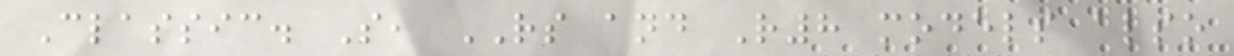Classic. S, RS and R8 models also
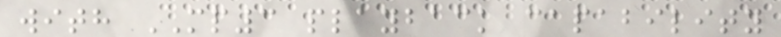with MP3 playback capability
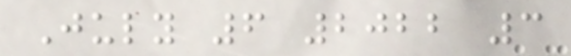July 6 2022 3
